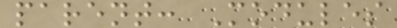parent: Modules
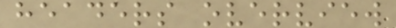headers overview
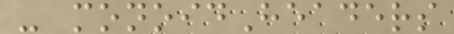- monoidHeaders
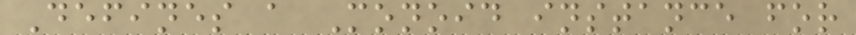Defines a Monoid instance for
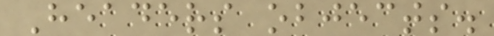Headers objects.
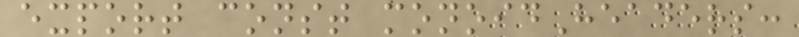export const monoidHeaders:
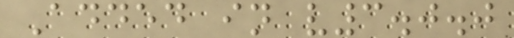Added in v3.0.0
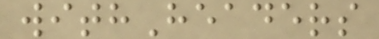withHeaders
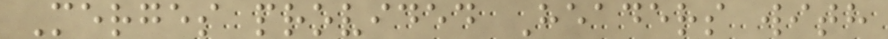Merges provided Headers with
